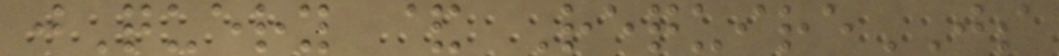jQuery & RequireJS
